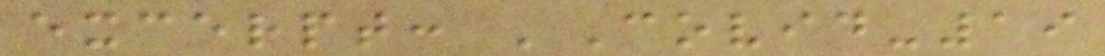excerpt: 'Covid-19
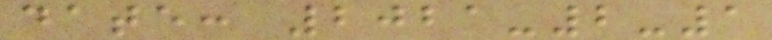date: 2021-2-1
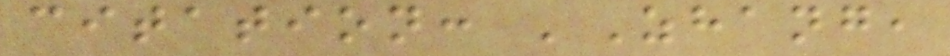citation: 'Zhang,
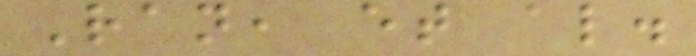Ran, et al.
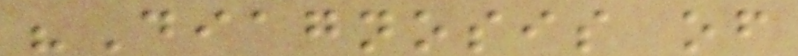"Diagnosis of
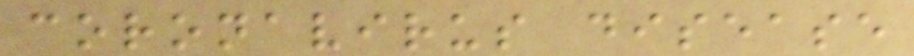coronavirus disease
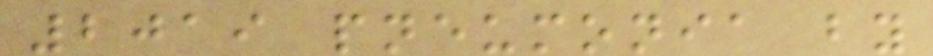2019 pneumonia by
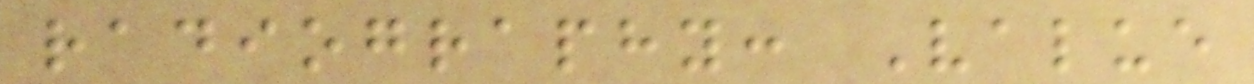radiography: Value
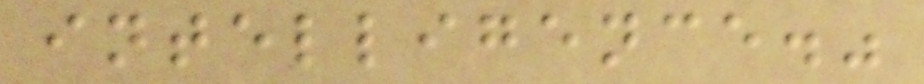intelligence."
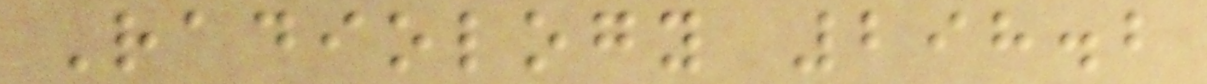Radiology 298.2
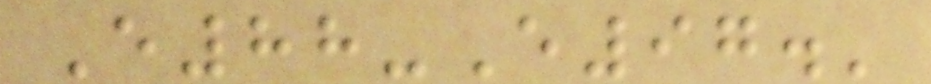E88-E97.'
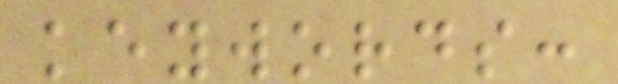keywords:
